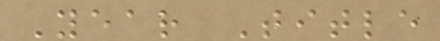Year Title
